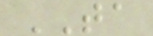TA
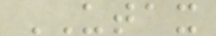UTAX
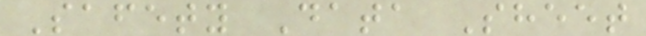Safety Data Sheet
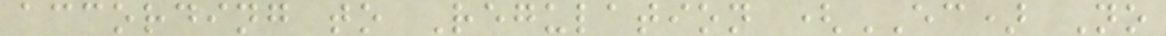according to Regulation (EC) No
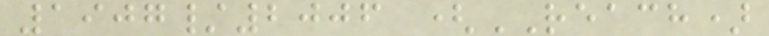1907/2006 (REACH)
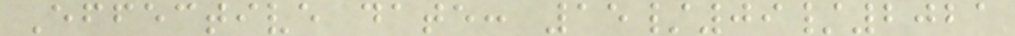Effective date: 15/09/2021
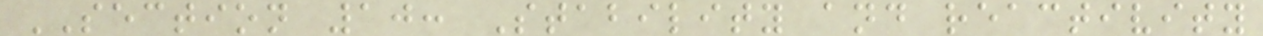SECTION 10: Stability and reactivity
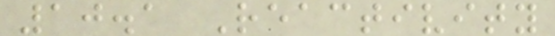10.1 Reactivity
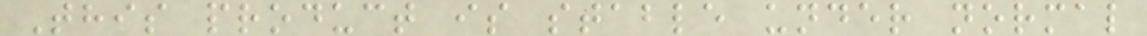This product is stable under normal
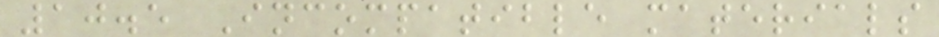10.5 Incompatible materials
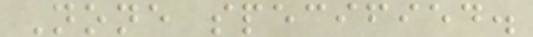None specified.
